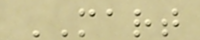MART
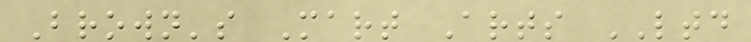Brown's Mart Arts LTD
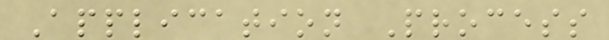Application Process
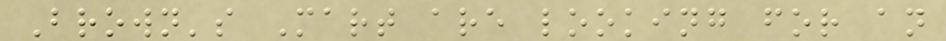Brown's Mart are looking for an
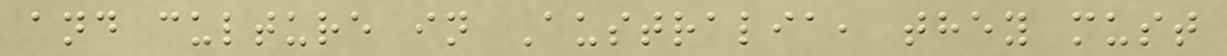and culture in Australia, they must
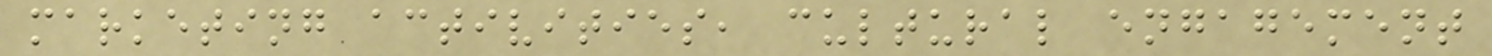marketing activities, cultural engagement
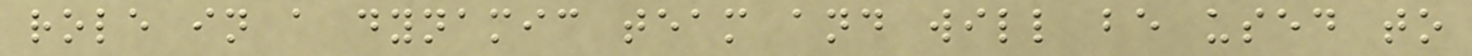role in a dynamic team and will be used to
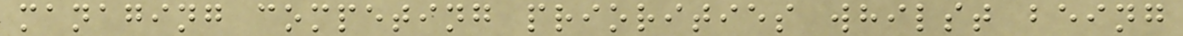managing competing priorities whilst being
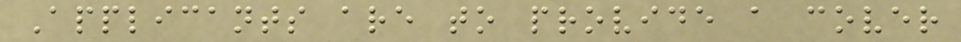Applicants are to provide a cover
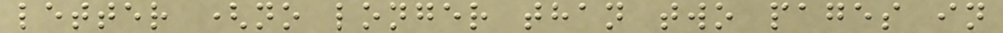letter (no longer than two pages in
